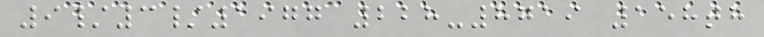9/3/1977 228-8719 158th
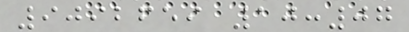9092659 10:07
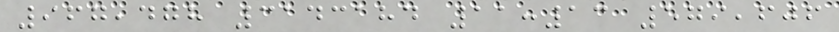967,478 3143184 11:13 579,606
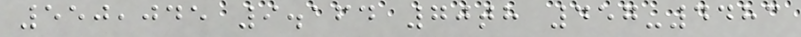550,045 9.164 70th 457-4483
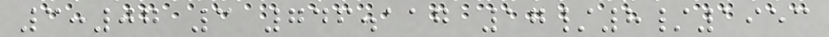3:07 3 746.117 17/8/1953
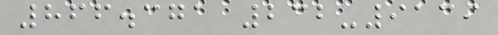866.371 232-9139
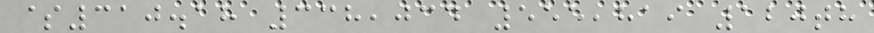$310.18 338,034 555,819 120th
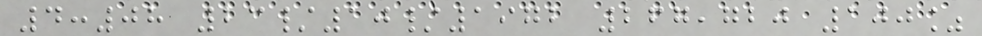4:08 23/10/1972 267,720 100%
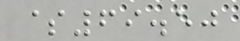$69.50
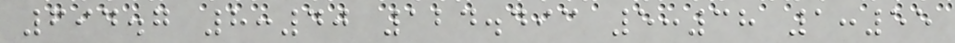694.7 8:40 124.493 5:38 1:55
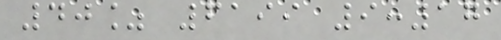40% 6199 9:17
